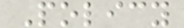Policy
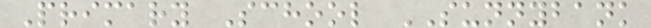Primary School SUNNYBANK
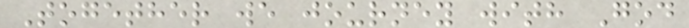Together we journey with God
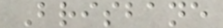Brisbane
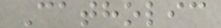Catholic
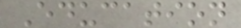Education
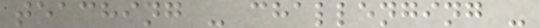teaching - challenging -
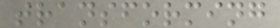transforming
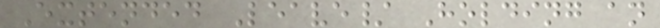Extended Leave/ Holding an
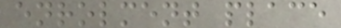enrolment place
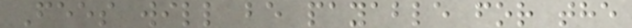Fees will be payable for the
